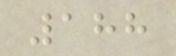188
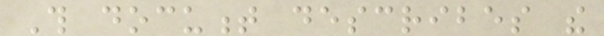This document describes the
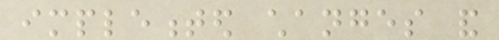implemented changes and
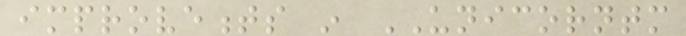improvements in UNICORNTM
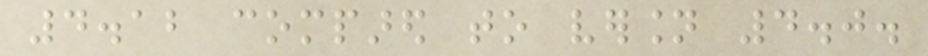4.12 compared to version 4.0.
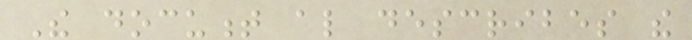The document also describes the
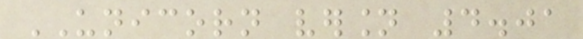UNICORN version 4.01
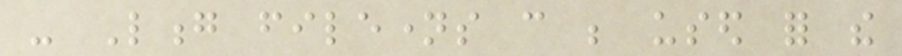- Long filenames can be used for the
